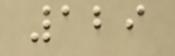129
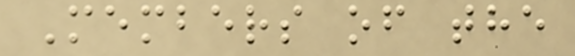Members of the
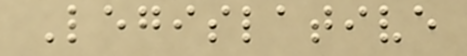Legislative
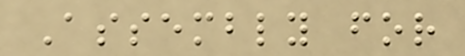Assembly for
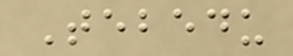Tebedu
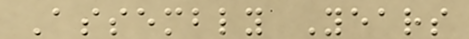Assembly Years
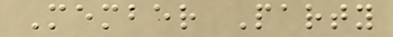Member Party
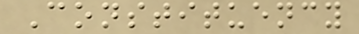Constituency
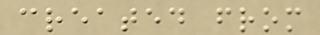created from
